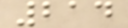214
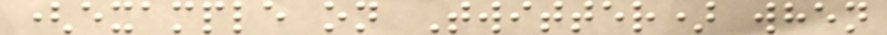(example on Twitter) when
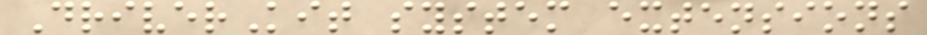DriverKit system extensions
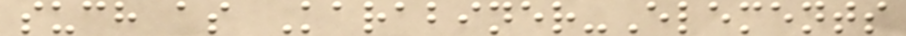such as Karabiner-Elements
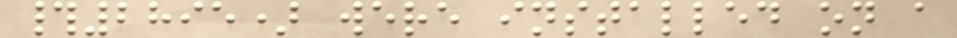#2895) were installed on a
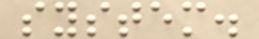system.
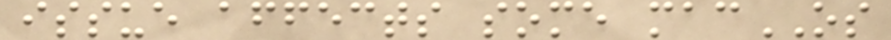issue affects some macOS
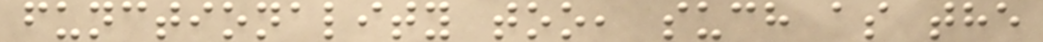functionality too, such as the
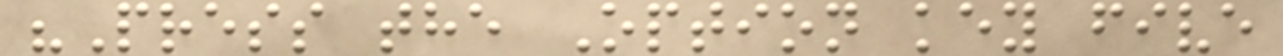"Press the Option key five
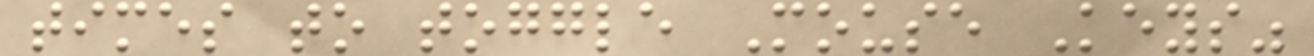times to toggle Mouse Keys"
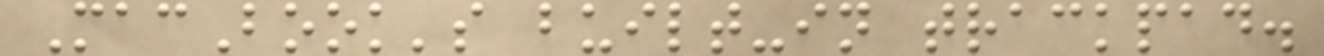MacBook's built-in trackpad.
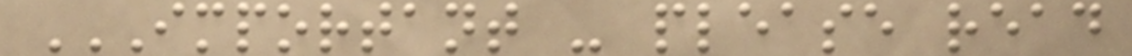IMPORTANT - PLEASE READ
